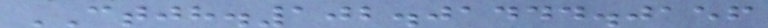CTJH.102.01444.0156
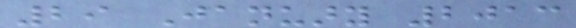29 January 2013
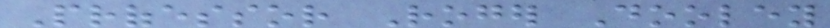Professor Roger Dooley
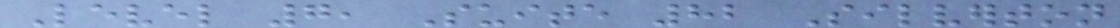Level 7, Suite 82 Silverton
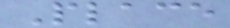Place
